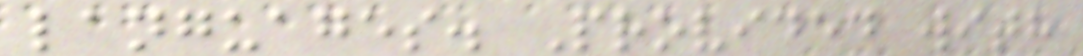languages. Provided with
